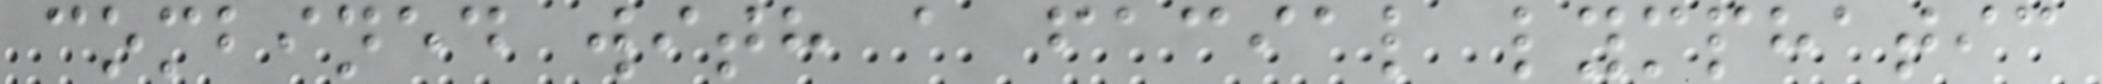combined with a facial lymphatic
